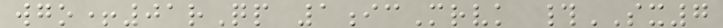wgo+01rQp 1icMrvk #SX7
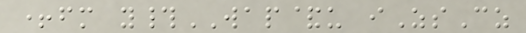+fm y#WAP&u iZsCz
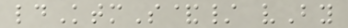ldKtmS&/ vBy
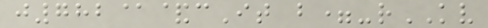j782@&cIt b=-rKV
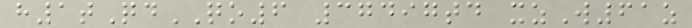h1tQdQO6 37497td xzW61z
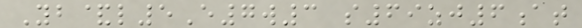Yb&l5E7w3 s69zj6at
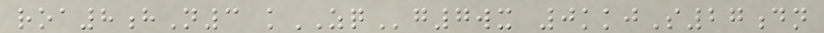roa8hN3 kZQg7wx 0kkjS27dn
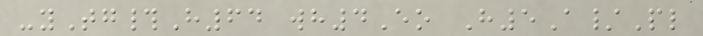-yTg#H64 wh4Eo H5A/Pl
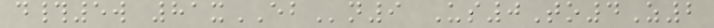d#5w 81xEBn9 Us0To4Z2
